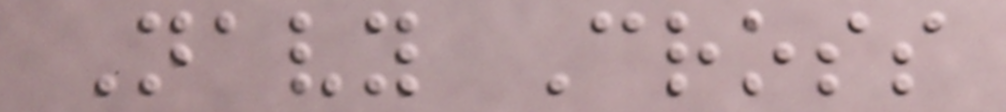Navy Cross
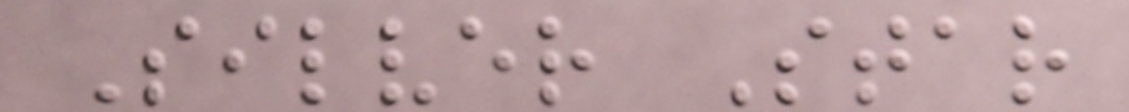Silver Star
